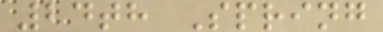24th Spring
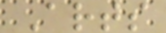Arts
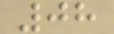08
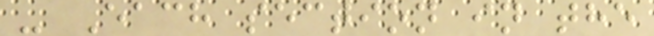- Each section in the
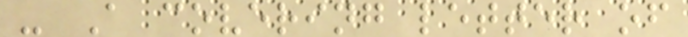- A covering letter of
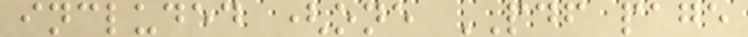included (one PDF page
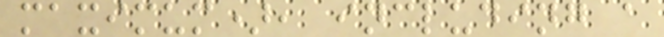maximum), including a
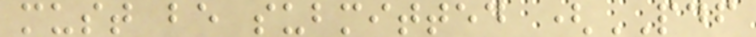must be submitted (PDF
